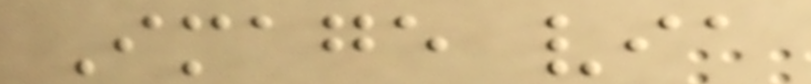Image via
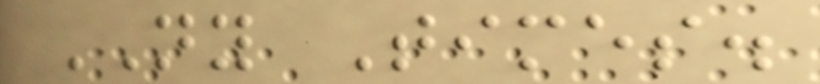NY Times.
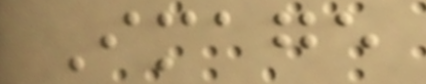Image
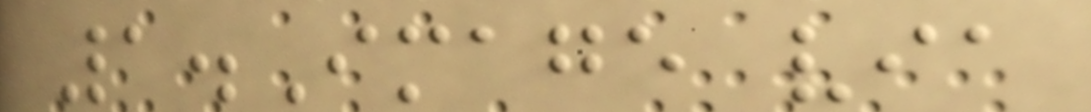1.Image via
